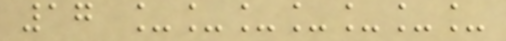17 _______
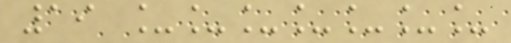19 _______
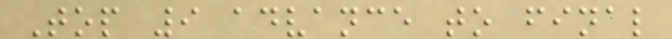Top 9 advance to final
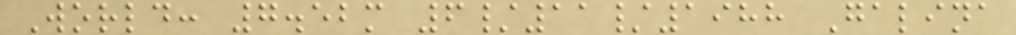World: 7.52m 6/11/1988 Galina
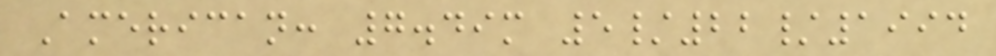American: 7.49m 5/22/1994
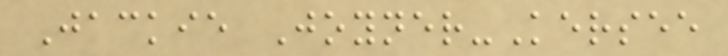Jackie Joyner-Kersee
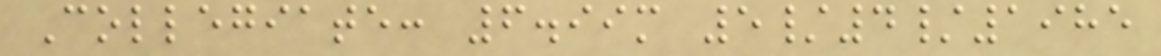Collegiate: 6.99m 5/4/1985
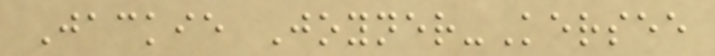Jackie Joyner-Kersee
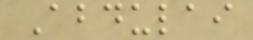Abdulai
